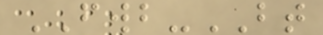FWB-BT
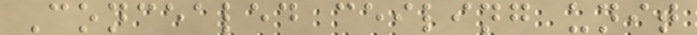Concealed ceiling unit
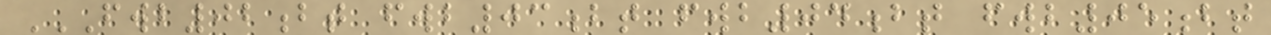FWB02BT FWB03BT FWB04BT FWB05BT
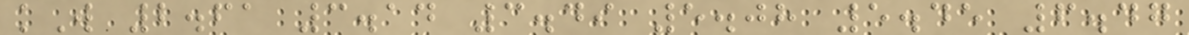kW 2.61 3.14 3.49 5.08 5.45 6.47
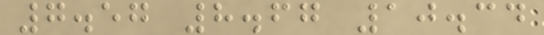7.57 8.67 10.34
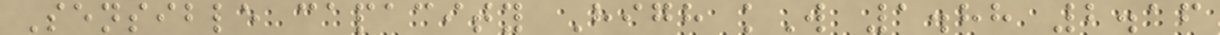Sensible capacity High kW 1.88 2.16
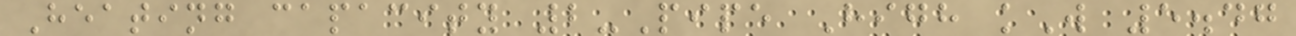Heating capacity 2-Pipe High kW 5.47
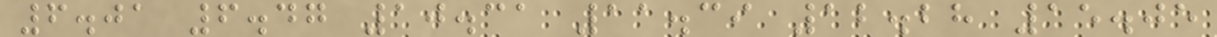6.01 6.47 10.31 11.39 12.28 15.05
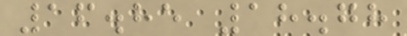16.85 18.78
